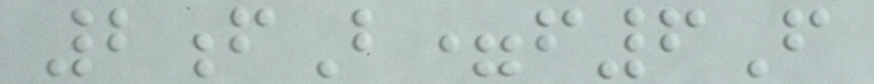2fB=f6F
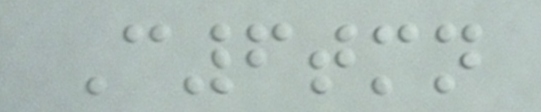C6tmn
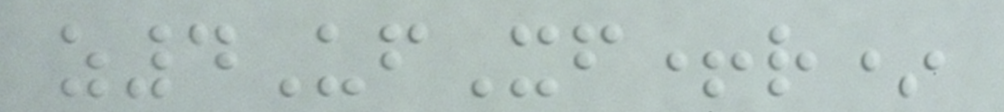z4UfXf+r*
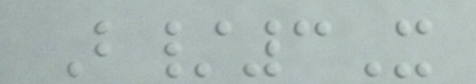B/3X
